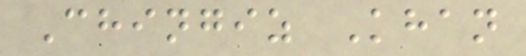Chingiz Khan
